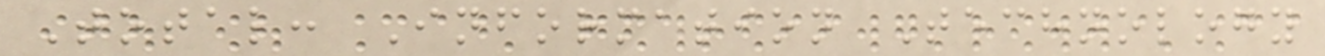Total: Information Technology
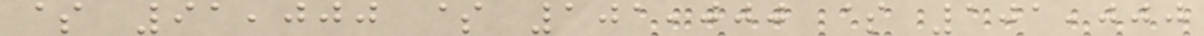$ 91,000 $ 101,000 $ 101,000
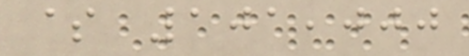$ 101,000
